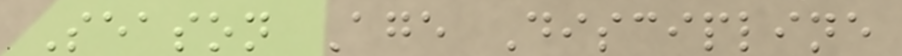Season Age Discipline
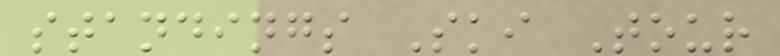standings Ski Tour
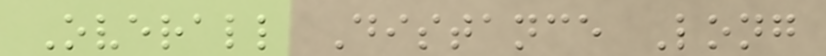Overall Distance Long
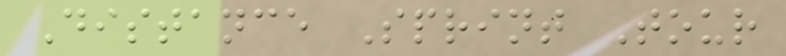Distance Sprint Tour
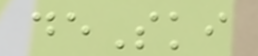deSki
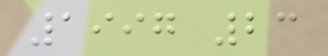1997 23
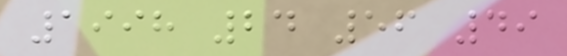1998 24 56 49
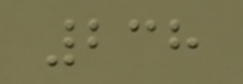238
